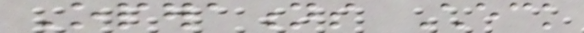Operations Check
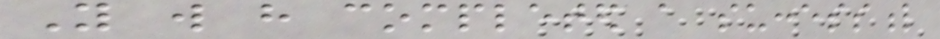You will have completed a successful
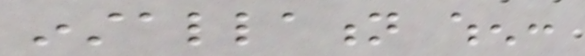installation when:
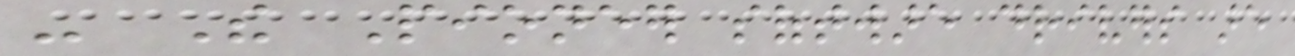- The Pioneer software drivers are
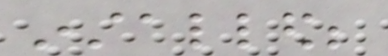installed;
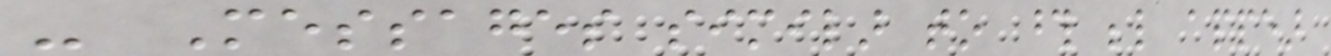- Messages similar to those below appear
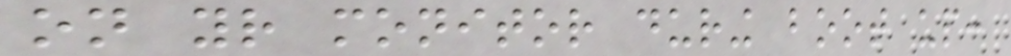on your monitor during boot up:
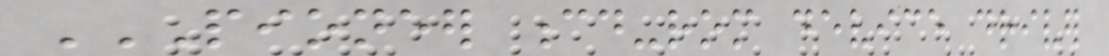PIONEER CD-ROM DEVICE DRIVER
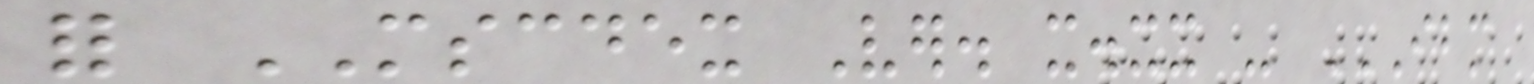for MSCDEX Ver. x.xx - IBM
